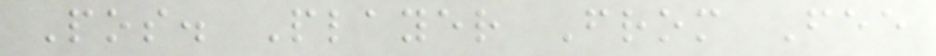Pos. Player From Fee
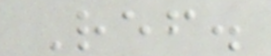Ref.
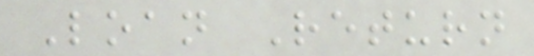Loan Return
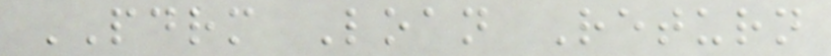PDRM Loan Return
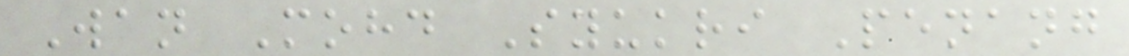Wan Mohd Syukri Penang
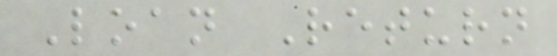Loan Return
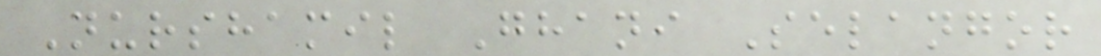Nurshamil Ghani Selangor
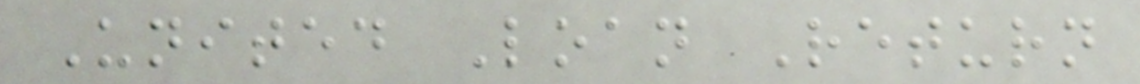United Loan Return
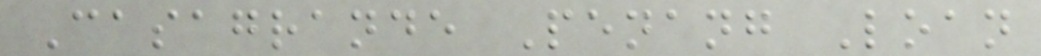Casagrande Penang Loan
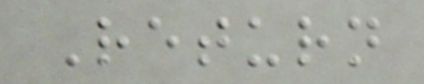Return
